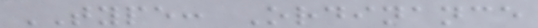TYPE: Ordinance
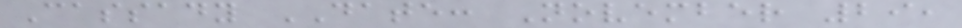Cassady DATE: November 29,
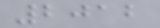2012
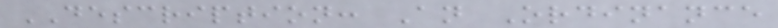DESCRIPTION: An Ordinance
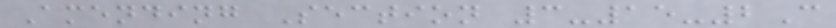Amending Section 3-15-2C
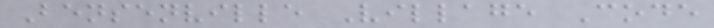Bensenville Village Code
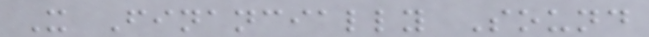X Financially Sound
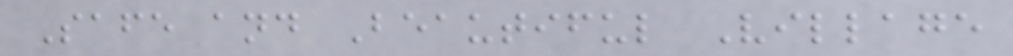Safe and Beautiful Village
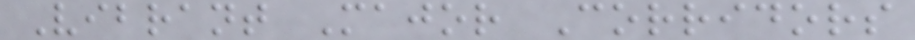Vibrant Major Corridors
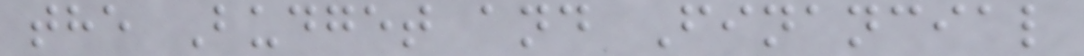the Budget and Financial
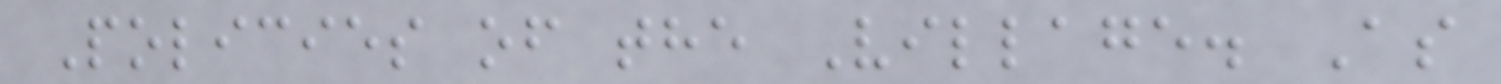Policies of the Village. As
